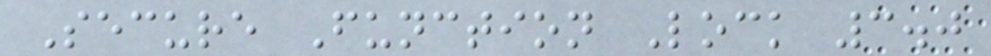Secure Function Lock 3.0
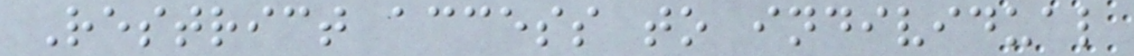Restrict access to individual
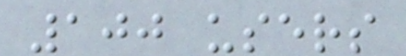100 users
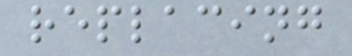replacing
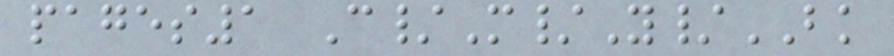pages1 C/M/Y/BK
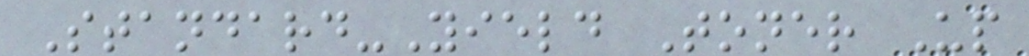Standard-Yield Toner Up
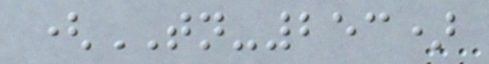(TN-253)
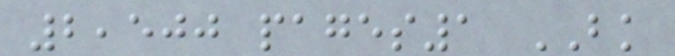2,500 pages1 BK
